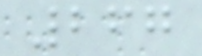267
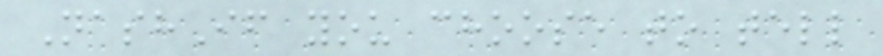NashIf you choose to tell
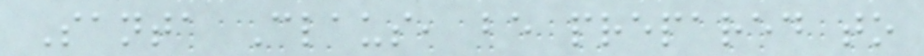Santa Claus, be prepared to
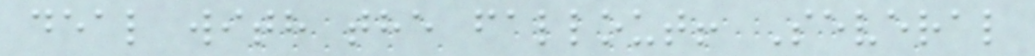deal with the fallout! Several
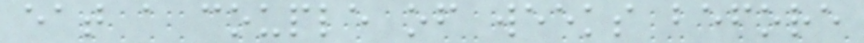eat a couple of weeks before
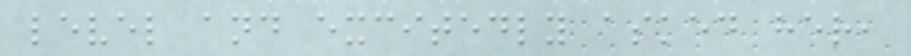level and excitedly asked her,
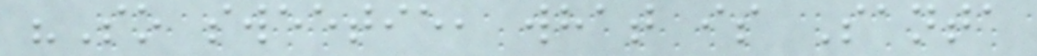"So sweetie, what is Santa
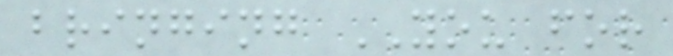bringing YOU for
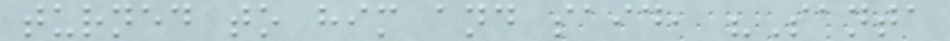turned to him and said, "Santa
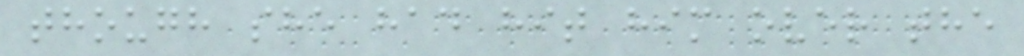though she had hit him over the
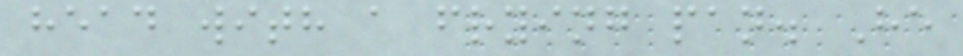head with a frying pan. He
